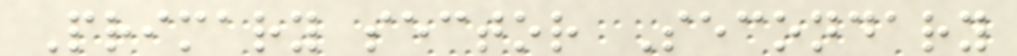Primary sector Secondary
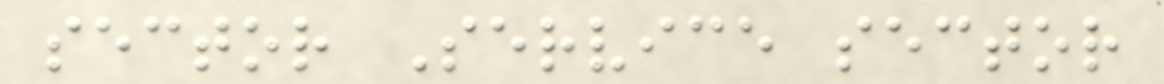sector Service sector
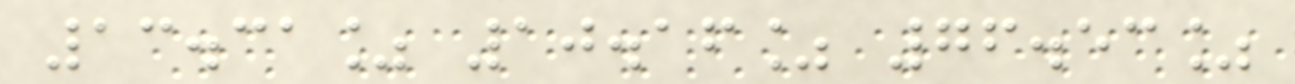13.31% 10.16% 76.53%
